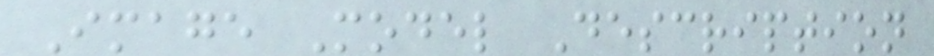Image Model Description
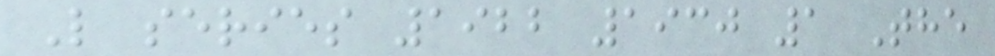L series 1922 1930 1 The
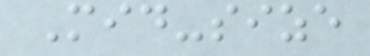Mid-size
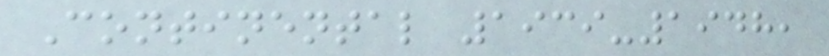Continental 1939-1948,
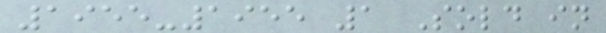1955-1955 1 Sold in
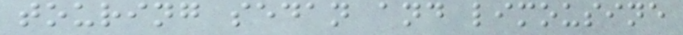touring sedan and limousine
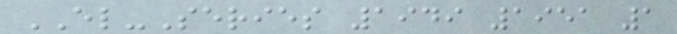EL-Series 1949 1951 1
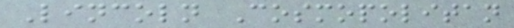Lincoln Cosmopolitan
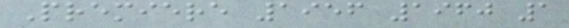Premiere 1956 1960 1
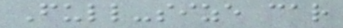Full-size car
